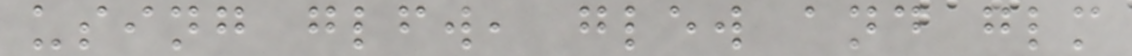using glfw, glew and glm
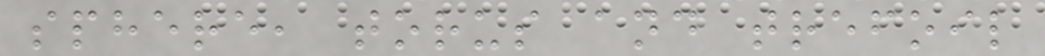sphere, torus and trefoil
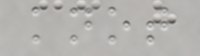knot
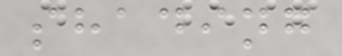shading
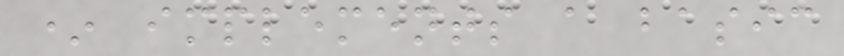* implements a basic
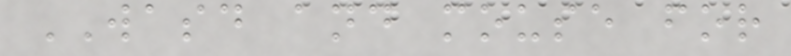WASD and mouse for
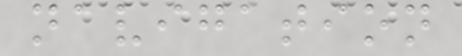navigation
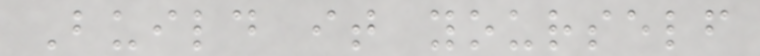Build it yourself
